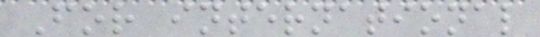For international
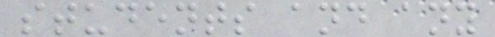students and any
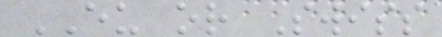EU or Swiss
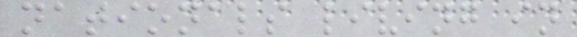nationals living in
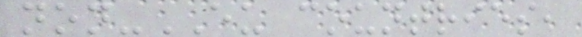non-EU countries,
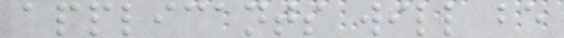applicants will be
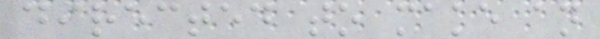directed to make an
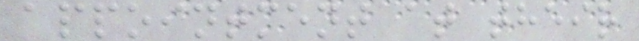appointment at their
